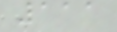111
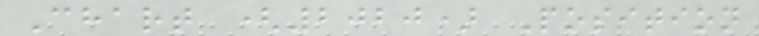Chart (2020) Position
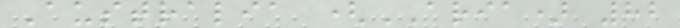Australia (ARIA) 82
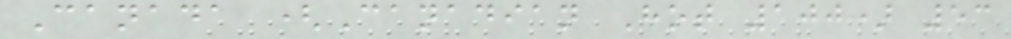Canada (Canadian Hot 100) 53
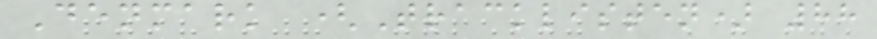Denmark (Tracklisten) 88
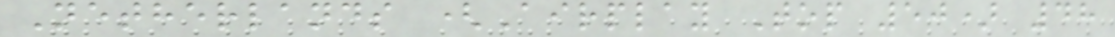Netherlands (Airplay Top 50) 48
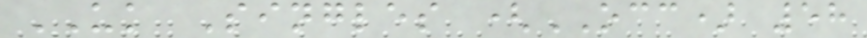UK Singles (OCC) 58
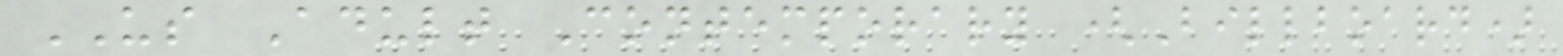US Adult Contemporary (Billboard)
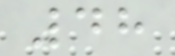48
